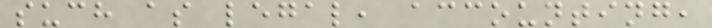such as legal, accounting,
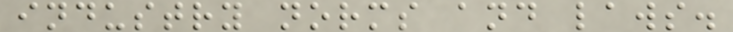industry norms and laws.
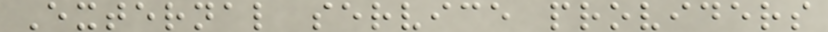External service providers
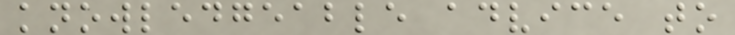knowledgeable advice to
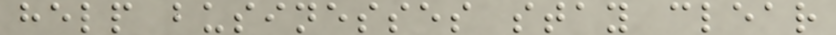help businesses stay clear
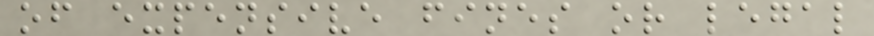of expensive fines or legal
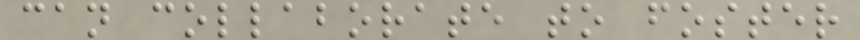can collaborate to foster
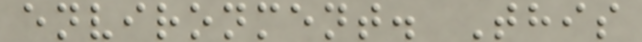environment. This
